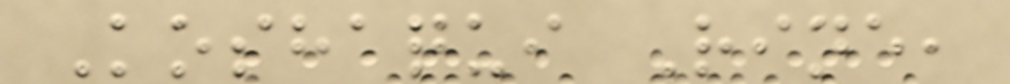Koshaqui Rine,
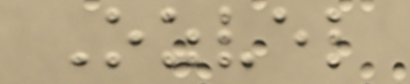Ozvel
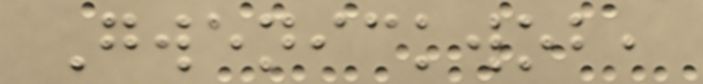Gwenickwob,
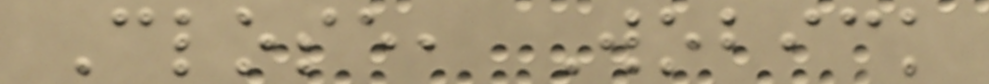Close, Wobick
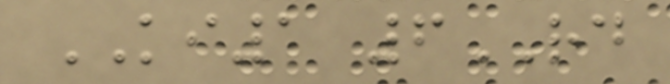KI1 6RD
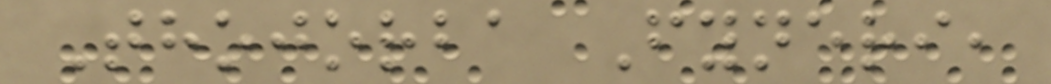Thojorba Fyneri,
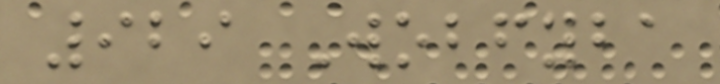929 Wobfyba
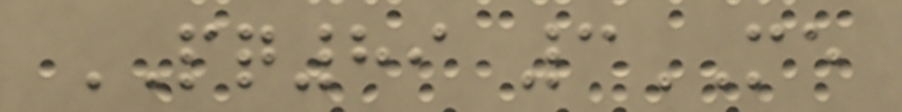PQ89 3ME
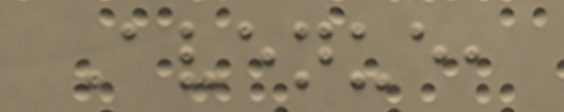Avenue,
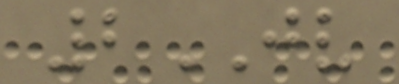2JV
